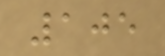105
